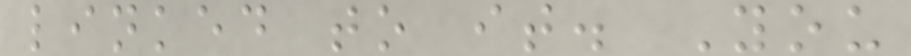linked to it. You
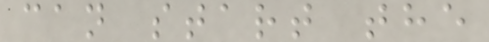can start the
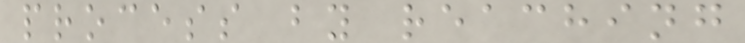process by reaching
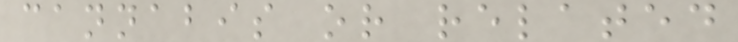cannabis or related
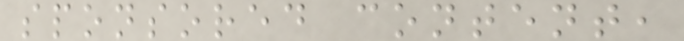sponsored content,
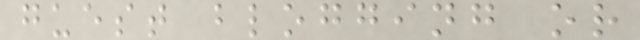guest blogging or
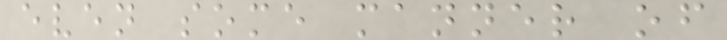even some manner of
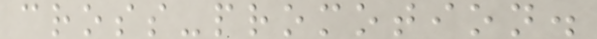cross-promotion.
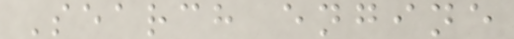Search engine
